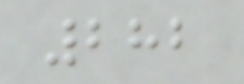282
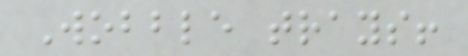Wobble trays!
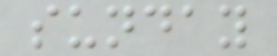sunday
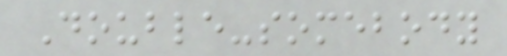Double-somebody
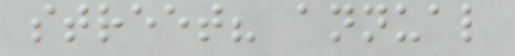street? annual
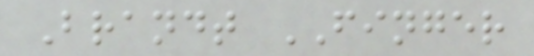Brandt FINGER
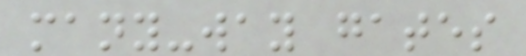many-way gates
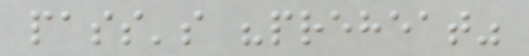pass's "preheat"
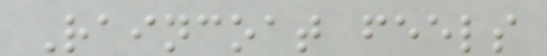Raincoat feels
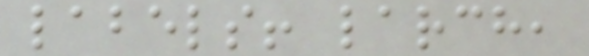labels! larch,
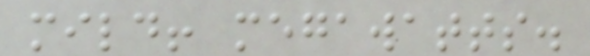mild! megawatts.
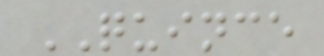QUINCE
